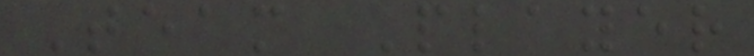Team Player
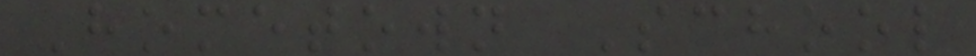Hometown School
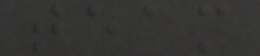team
